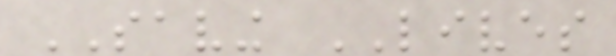SAVING LIVES
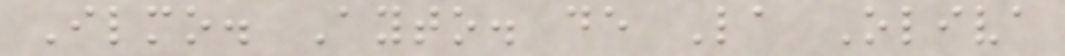Ilmo. Ayto. de La Oliva
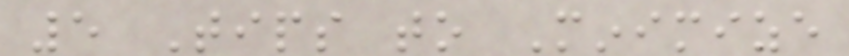5 Tips to Minimize
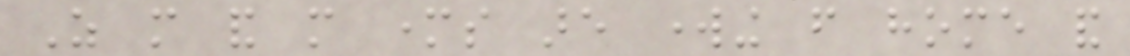As more and more mothers are working from home and
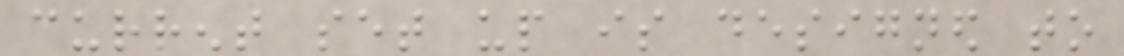current set up is designed to
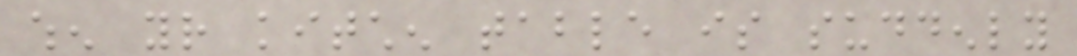when your kitchen table is suddenly
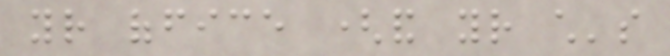your office (and your child's
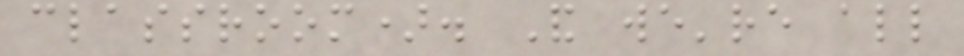classroom). And we're all
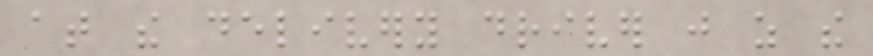at the delivery driver just as the
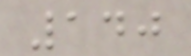140
